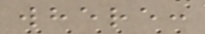where:
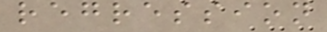regression
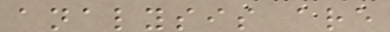analysis are
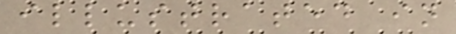illustrated in
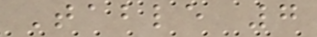Table 7
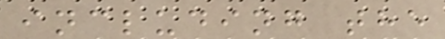including the
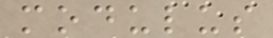modulus
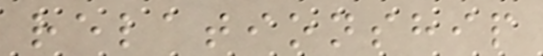relationship
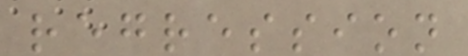regression
